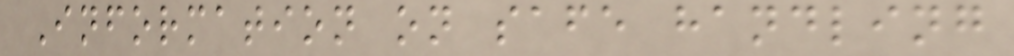Information on safe handling
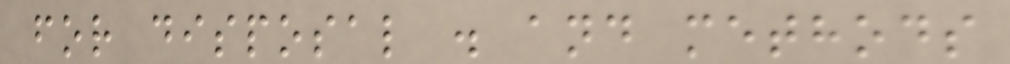for disposal . and methods
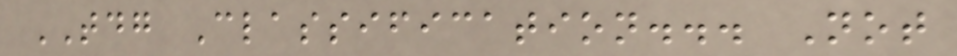TDG Classification... Not
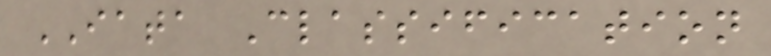IATA Classification
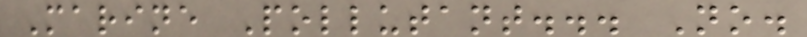Marine Pollutant... No.
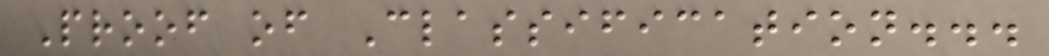Proof of Classification...
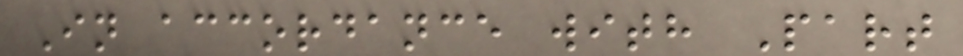In accordance with Part
